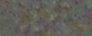7
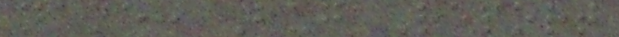name: Bug Report
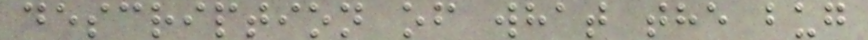description of what the bug
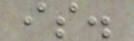is.
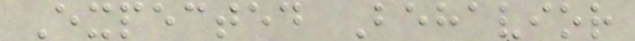Expected Behavior
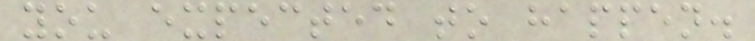you expected to happen.
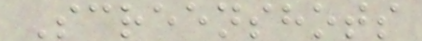Screenshots
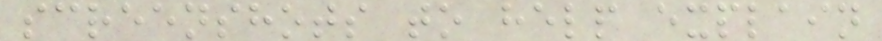screenshots to help explain
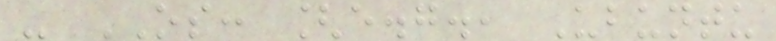- OS: [e.g., Ubuntu
